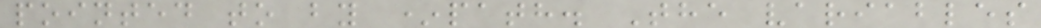pointed to by *path. The variables
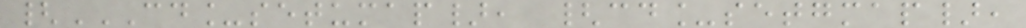{CD_SETUMAP}, {CD_SETGMAP},
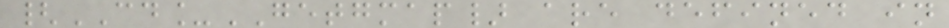{CD_GETGMAP} are defined in
